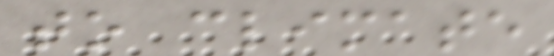to climate
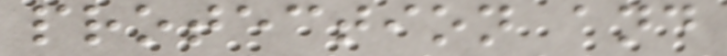protection and
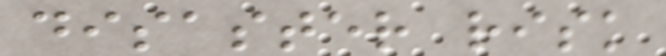disaster risk
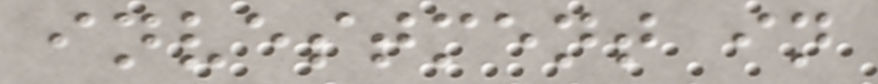investment in
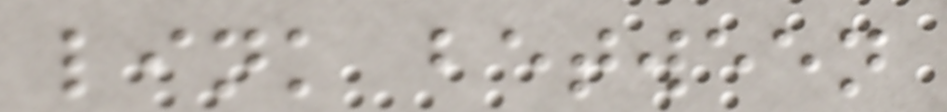link between
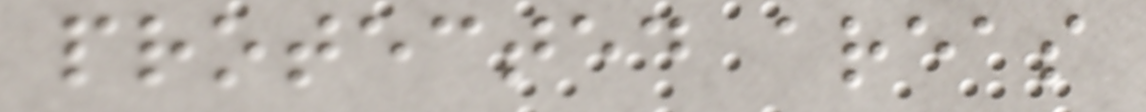protected areas
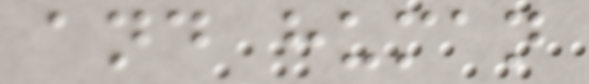and human
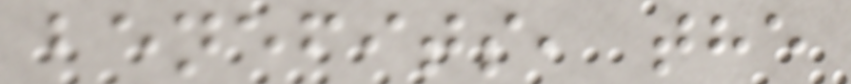benefits, the
